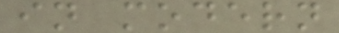in modern
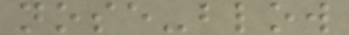nose-blow
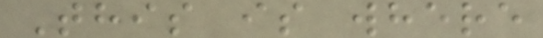This is where
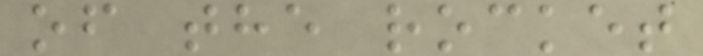of the rocket
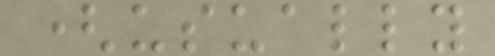(usually
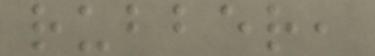rubber,
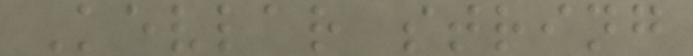Kevlar string
